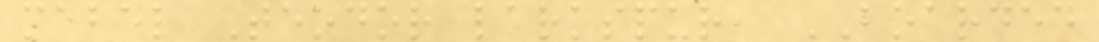mabel Teodor larkspur, BOARDED
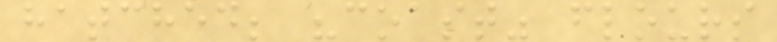hatched; "coast" flours
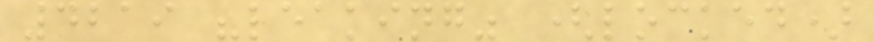4219 "leaking" (locked)
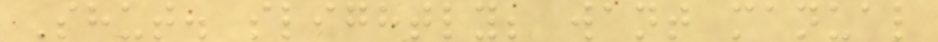Shut. slightly; want manual
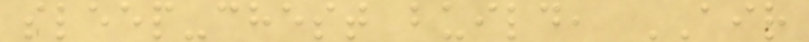sleep-chest build, AIR
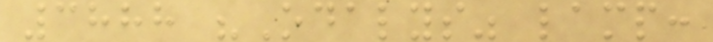3888 "Odalys" lamp:
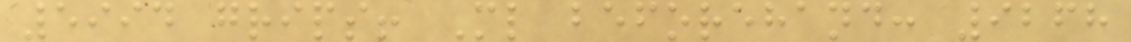5994 grips! Ml beforehand: 9268
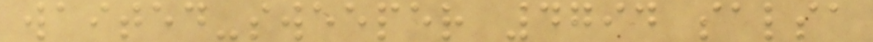waited-sweeper 4794 salsa
